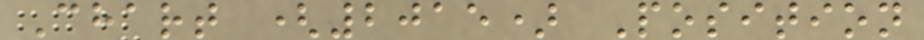Chart (2015) Position
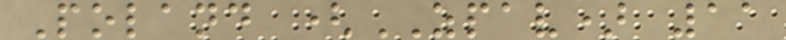Poland (ZPAV) 11
